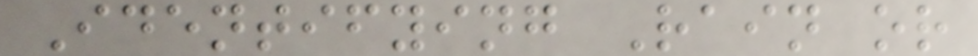Identifying Rain or
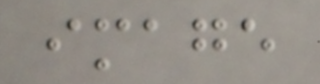image
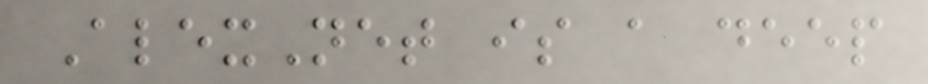AlexNet is a deep
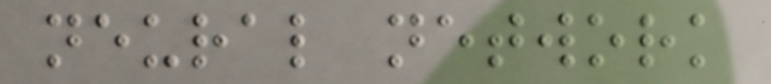neural network
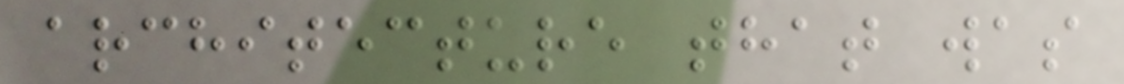architecture that was
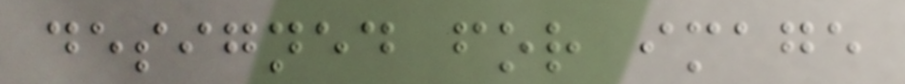designed for image
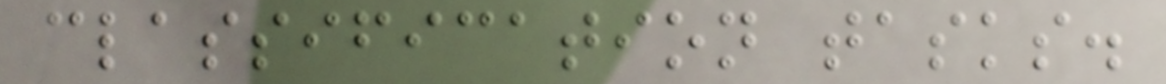classification tasks.
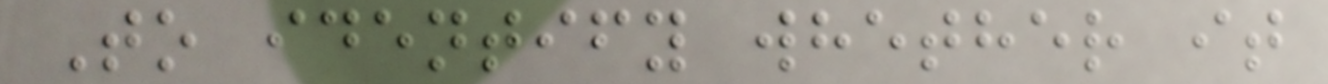To identify whether it
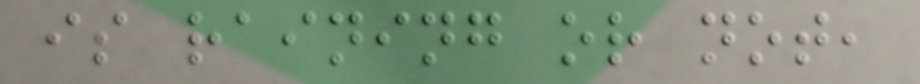is raining or not,
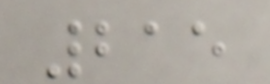215
